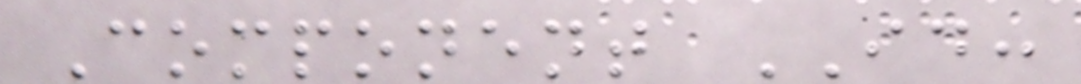Component ID:
